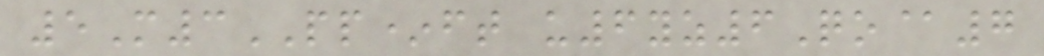5M3PP*ft u6yz6Qo@7
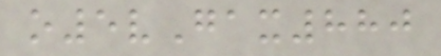o5vGax880
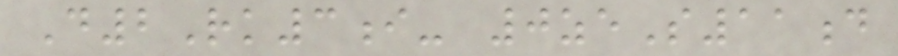D2Rk3i- 0zeS11d
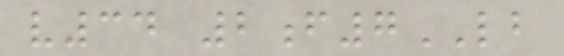v34 2f7LB
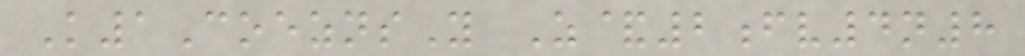K1CoeznsY Z&2fv4n8
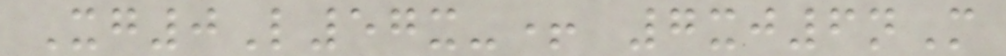Xg0L57x-+ 7xj6nM
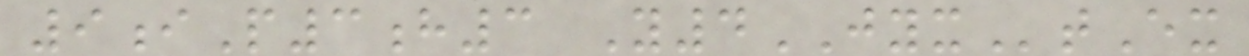9iP3h3 Y4JYXtEx
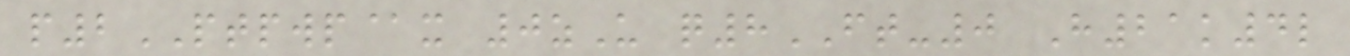p2PTPWP@x 0zU q8FT-0 H21k4l
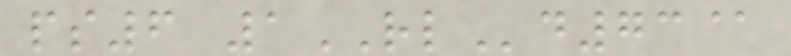ps6 1RLd73@
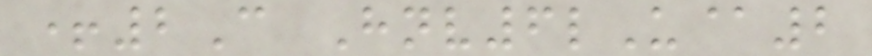+2C Hnv6lU@2
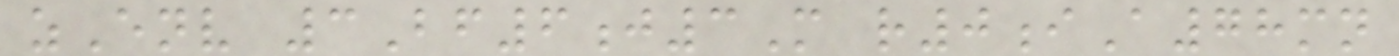zEnv 3Bf6j3M r0iA78mn
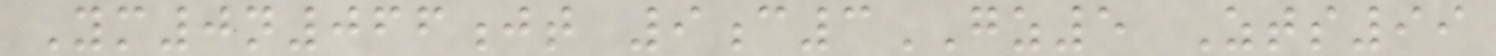Ym0n066jt 9c3GZ5 Zts99
